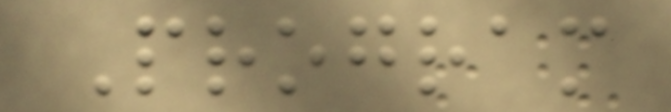Program
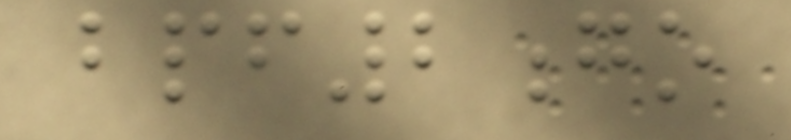bpf2go
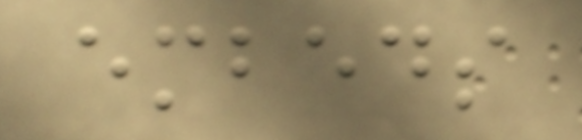embeds
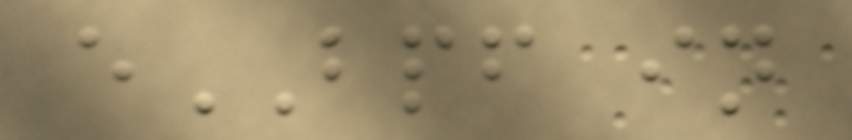eBPF in
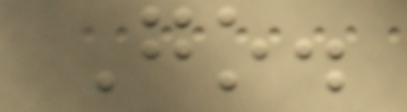Go.
